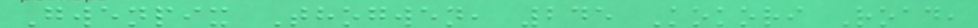Gwenpix Thogwen, 245 Kokori Road,
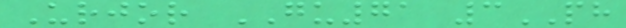Urjor GU71 3PH
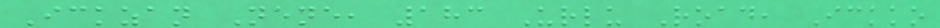Ickzan Nene, 183 Urlu Road, Ickko
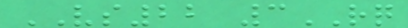VS22 3RQ
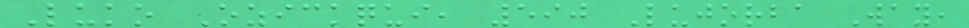Luko Ozickqui, 590 Lujorba Way,
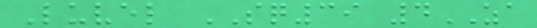Luvel SQ39 4ZA
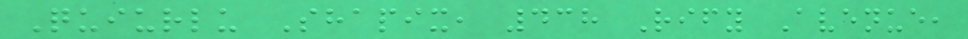Quiurlu Shapix, 438 Rify Avenue,
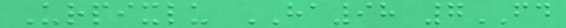Urpixlu HA98 7FD
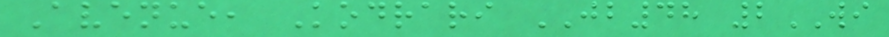Avenue, Kodrari JB48 2WI
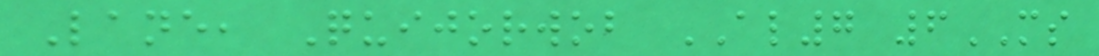Lane, Quijorwob AL7 6MS
